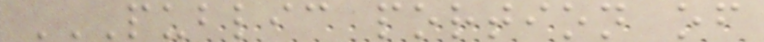PUBLIC PORTION OF
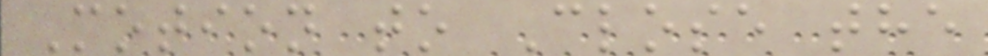Motion to Close the
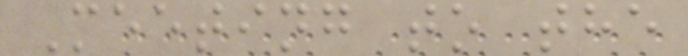Meeting to the
